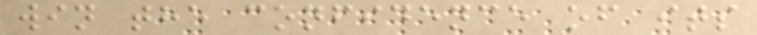win the confidence of its
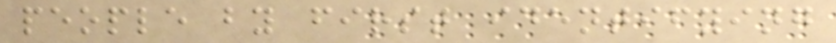people by first identifying
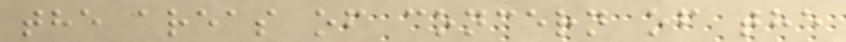the areas of concern of the
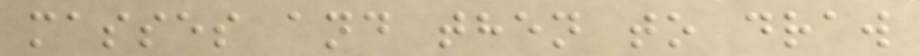masses and then to draw
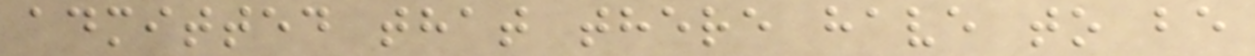admitted that there have to be
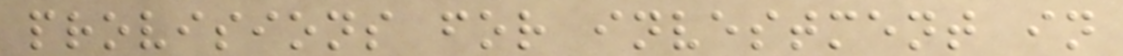provisions for investment in
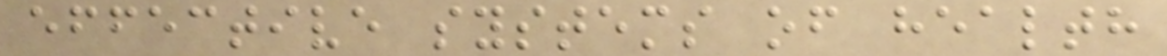effective systems of health
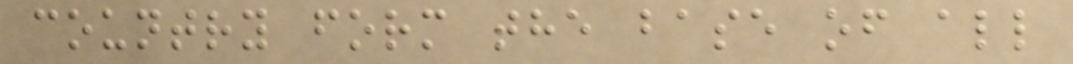country form the base of all
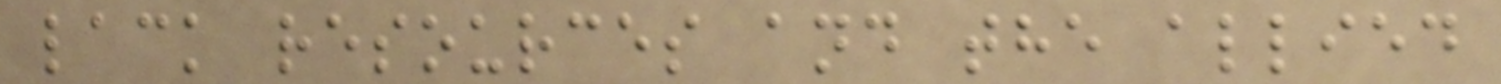lack resources and the allied
